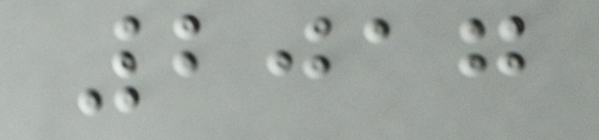2017
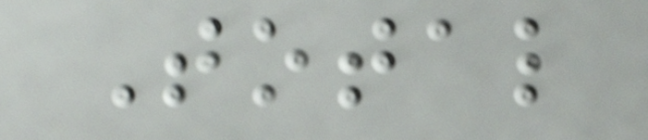Total
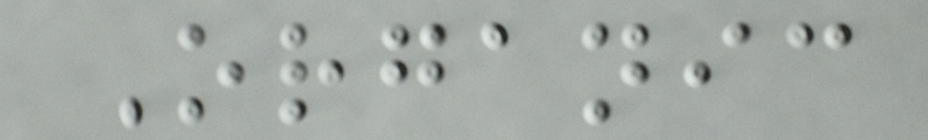Organic
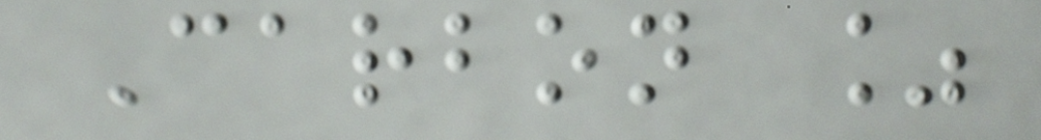Carbon %
